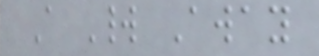A World Away
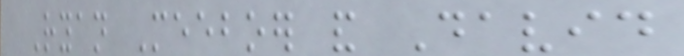Ryan Meeboer and David
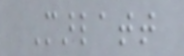Marlatt
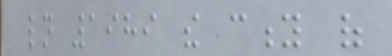ln 1989 the city of
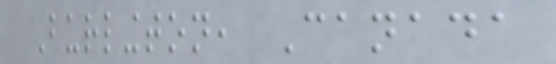Burlington, Canada
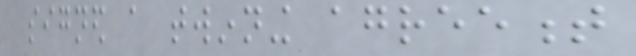signed a twinning agreement
